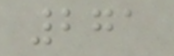271
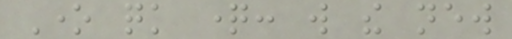One quick question: will the new
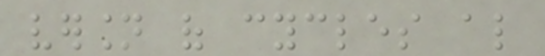version of cycles also
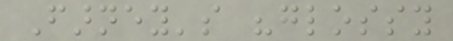Farney's "glossy
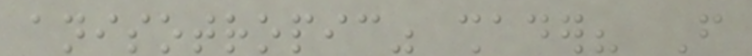anisotropic" shader? From
